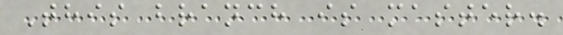This branch is master.
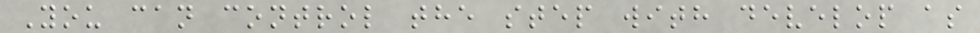You can control the step with develop as
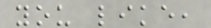you like,
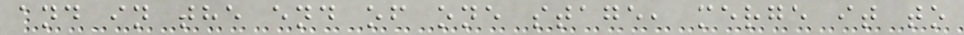and in the end of one stage, merge it to
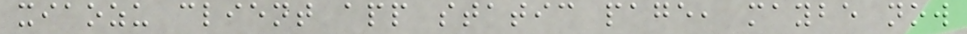xiaozu client app static page, maybe now
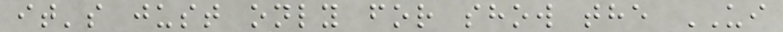it's just only for show the UI
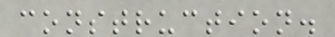construction.
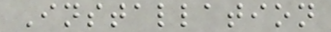Installation
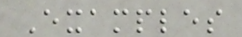Examples
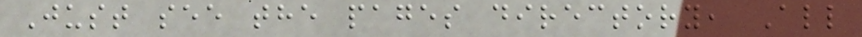Just see the pages directory, All
